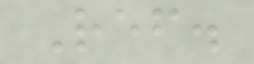Ref.
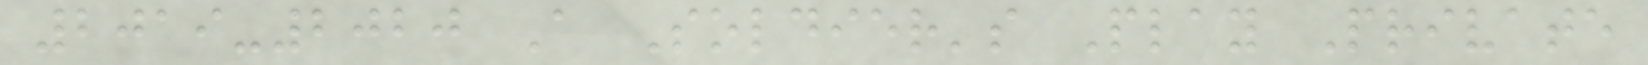2019-2020 A Soldier's Play Private
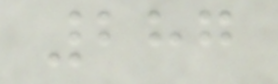287
